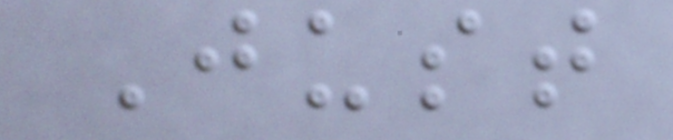Just
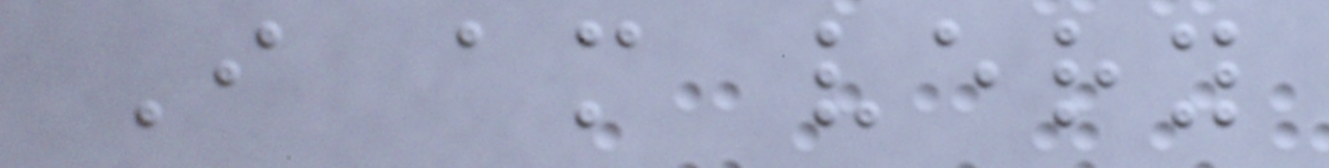I am very
